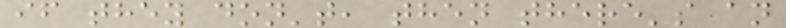if they don't, then there's an
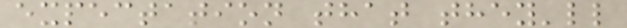expectation that they'll
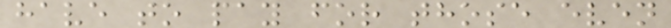have to pay for those even
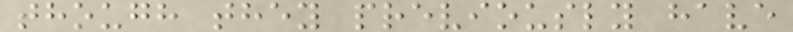though they previously have
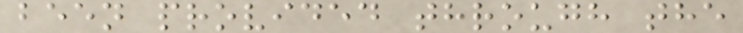been provided through the
